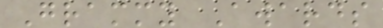Grammy Awards
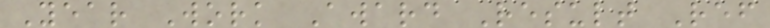Year Work Award Result Ref
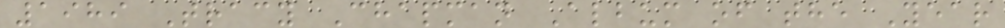1989 Tracy Chapman Album of the Year
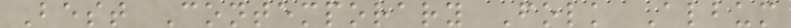Best Contemporary Folk Album
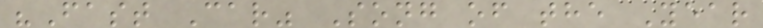"Fast Car" Song of the Year
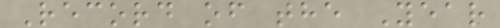Record of the Year
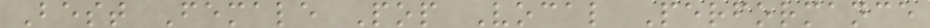Best Female Pop Vocal Performance
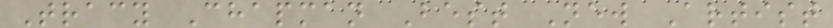Tracy Chapman Best New Artist
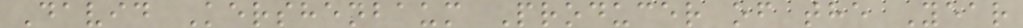David Kershenbaum Producer of the Year
